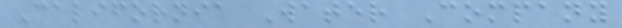California Water Company
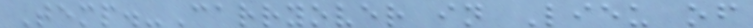Temp.-Carryover in Lieu of
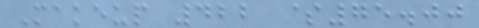Makeup 422 $75.00
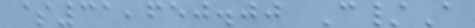$31,650.00 C/A
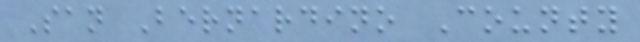San Bernardino County
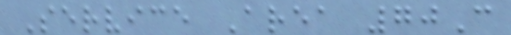Service Area 70C
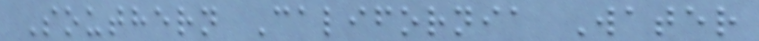Southern California Water
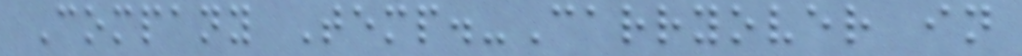Company Temp.-Carryover in
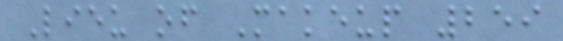Lieu of Makeup 259
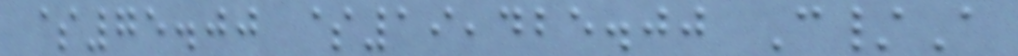$75.00 $19,425.00 C/A
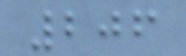206
